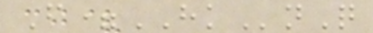F=HKnQ
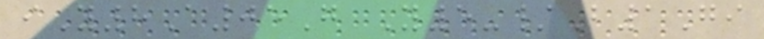iY8A05G Y5-/B1Gi
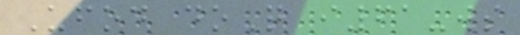Ufod doQ i61-ws
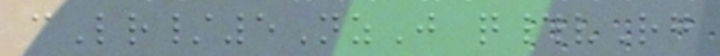cLr/5NzJ q#vRg
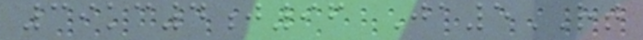39kc4j96 Ja5RT
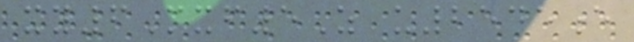xy6Mxf5Z u2545e
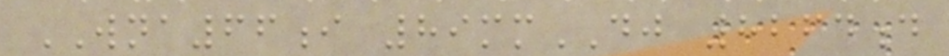WNA66i 89mmDJ 8264d
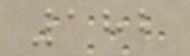182
